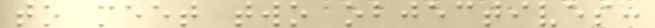to meet two objectives:
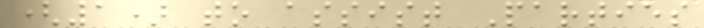(1) to assist Parties
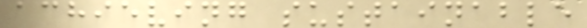achieving sustainable
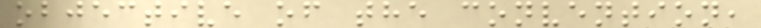objective of the convention,
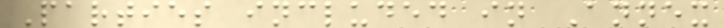Parties included in Annex
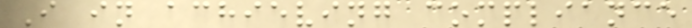I in achieving compliance
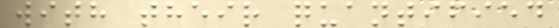with their quantified
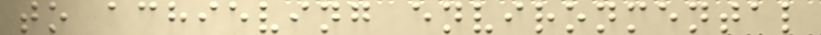to achieving environmental
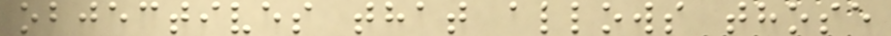objectives that allows those
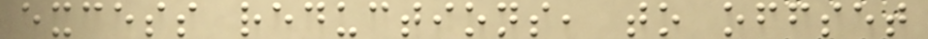excess reductions, to offset
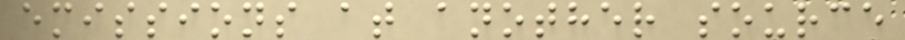emissions at another source
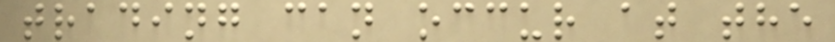trading can occur at the
